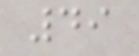49
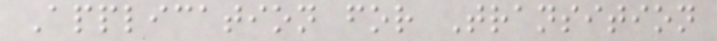Application for Transition
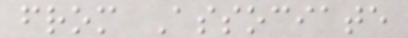from Associate
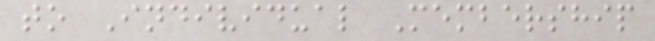to Individual Membership
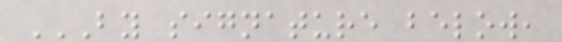BY SIGNATURE BELOW,
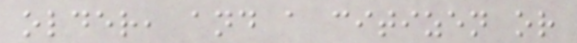older, and a citizen or
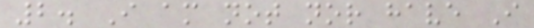2. I am not nor have I
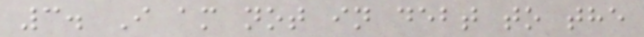3. I am not in debt to the
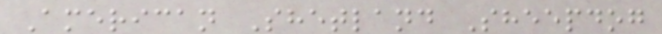American Shetland Sheepdog
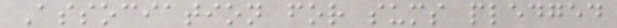Association for sums pledged
